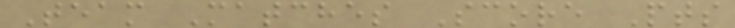Team Matches Score Pts
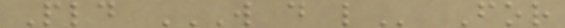Pld W D L For
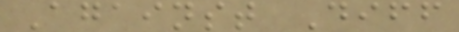Against Diff
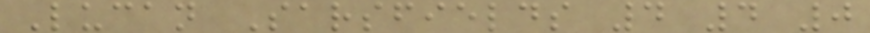Lucan Sarsfields 4 4 0
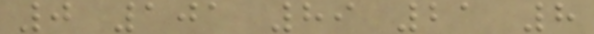0 101 89 21 8
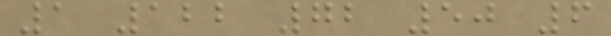1 122 72 50 6
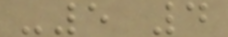-5 4
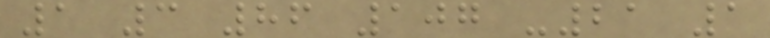1 3 86 107 -21 1
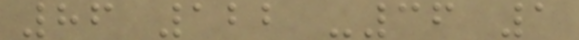86 122 -36 1
